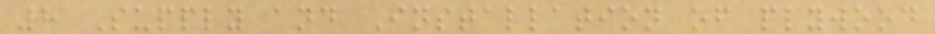8 Supply and Installation of plywood
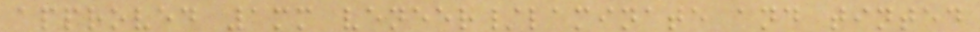approved 1mm veneer/laminate and tinted
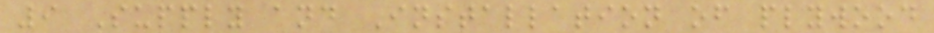9 Supply and Installation of plywood
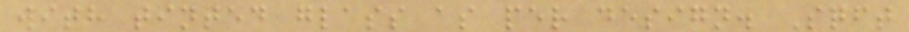with tinted glass as per design. Sqft
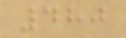480
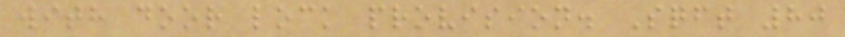with door lock provision. Sqft 80
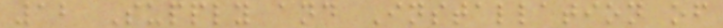12 Supply and Installation of
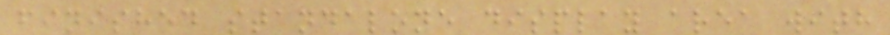finished standalone display area with
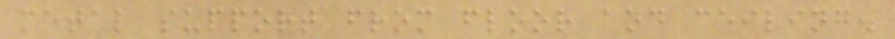metal support from floor and ceiling.
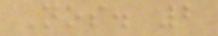Nos. 2
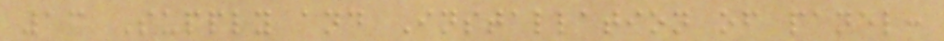13 Supply and Installation of panel:
